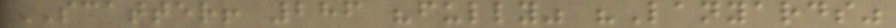SCATTER! 286 "fully" "Lanyards"
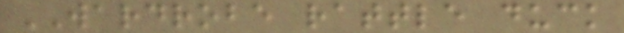WARDROBE rattle duck
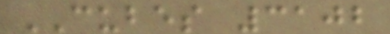CUBES 3102
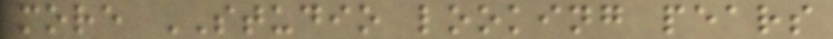more STUDIO looking pears
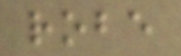robe
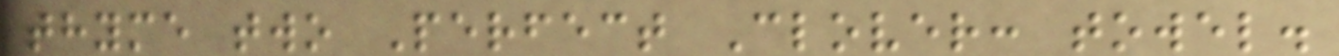thyme two Perfect Clover: towel.
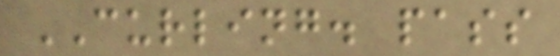CURLING. pass
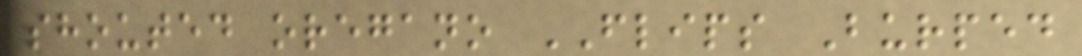shouted oregano FLIPS Burped
